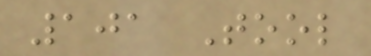101 Tool
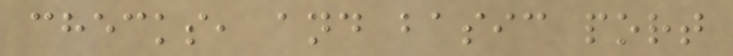checks, and basic port
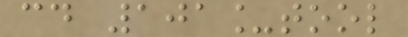cd 101_tool
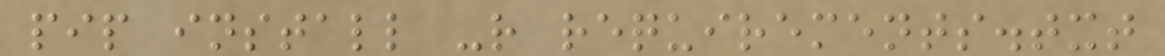pip install -r requirements.txt
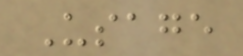Usage
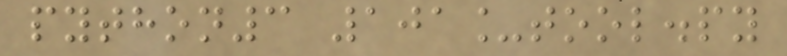python3 101_tool.py
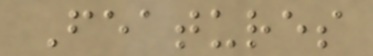Features
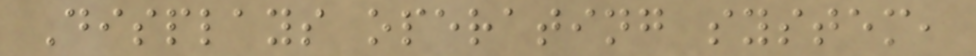Displays operating system,
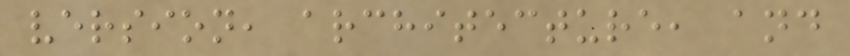version, architecture, and
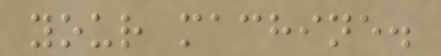your machine.
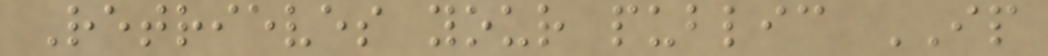Retrieves your public IP
